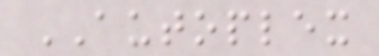AUTOPLEX
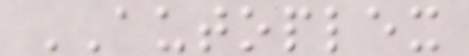AUTOPLEX
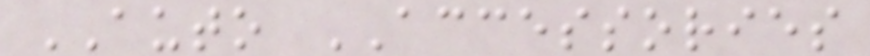AUTO ACCESSORIES
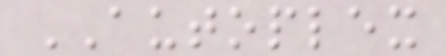AUTOPLEX
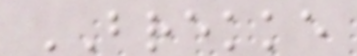BREKKE
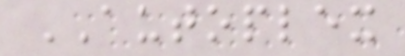AUTOPLEX
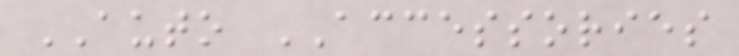AUTO ACCESSORIES
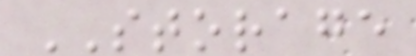STORAGE
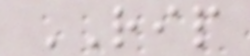RIP
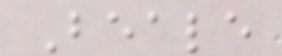Beale
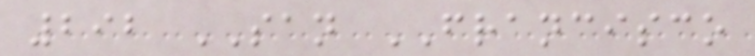292 SAN FRANCISCO
